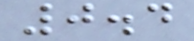0.4
